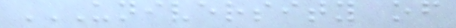UNIVERSITY OF
